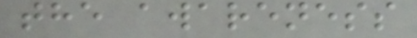the awareness
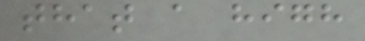that a high
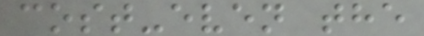cost-even the
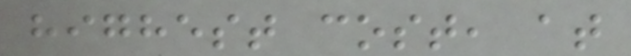highest cost, at
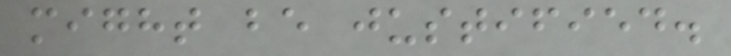might be justified.
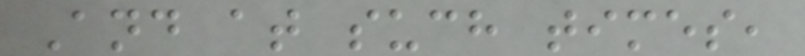And at such times,
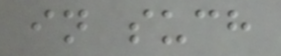in such
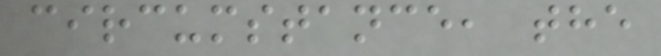circumstance, the
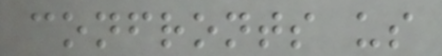confronts us
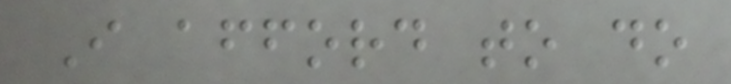I afford to do
